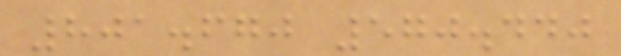801.670 570.440
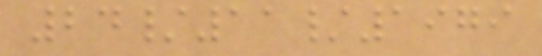24/11/1979
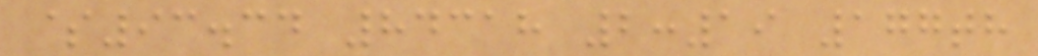$93.34 84318 2:19 177th
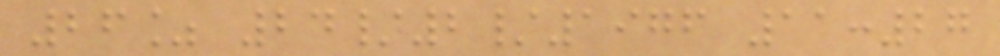26% 24/2/1976 11:27
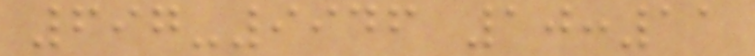697-9946 10:11
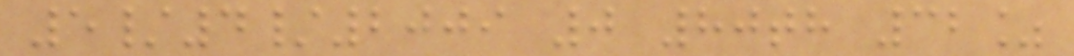5/4/2009 0 80th 32%
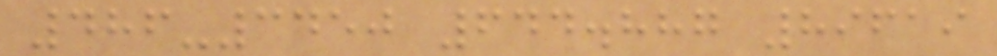486-3450 644.887 89619
